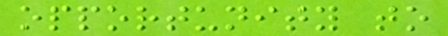opportunity to
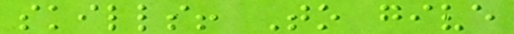skills! To give
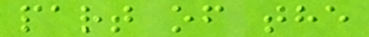part of the
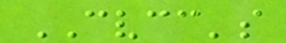CVCC's
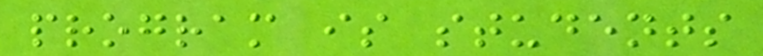program is students
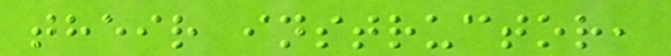their instructor,
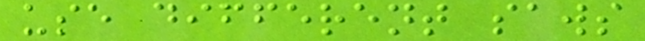use different saws
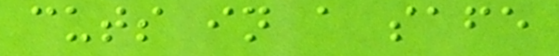cuts in a safe
